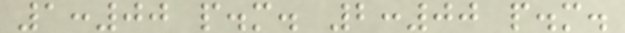1:00 p.m. 2:00 p.m.
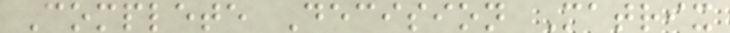Complete Decision Matrix
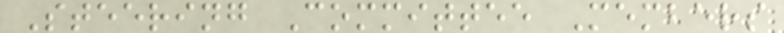Steering Committee Members
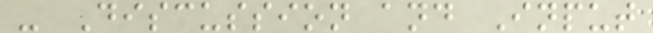- Discussion and Input
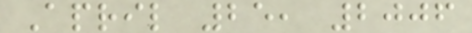April 25, 2006
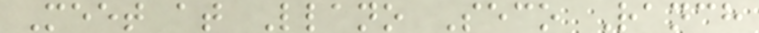Meet at Llano Seco Ranch
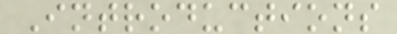Introductions
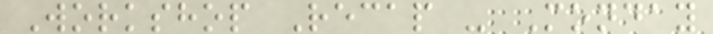Workshop Recap - Monday
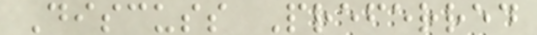Discuss Preferred
